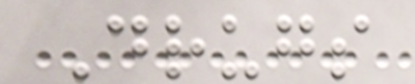Drugs
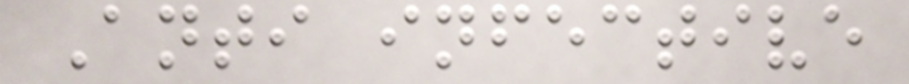Anti infective
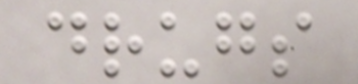drugs
